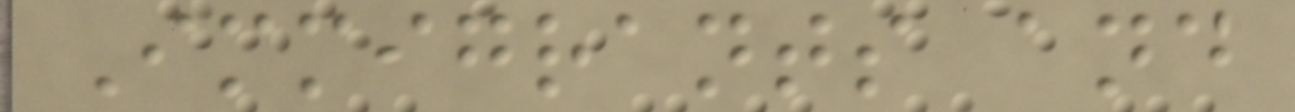Immigrants and
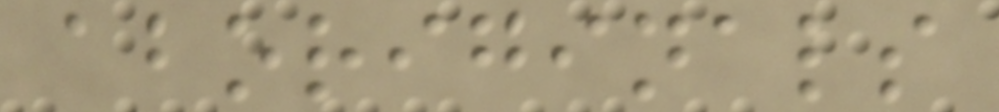aboriginals
